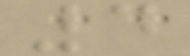4
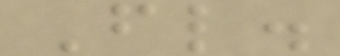Fl.
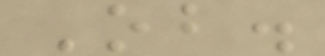Ob.
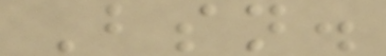Bsn.
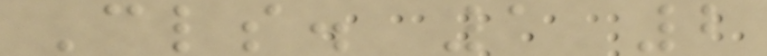Cls. 1 2
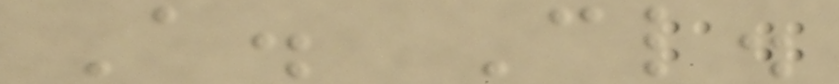A. Cl.
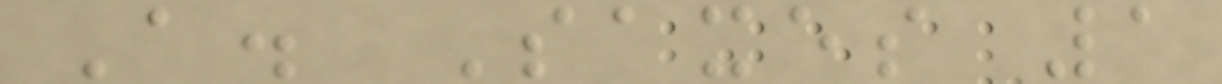A. Saxes 1
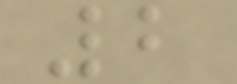2
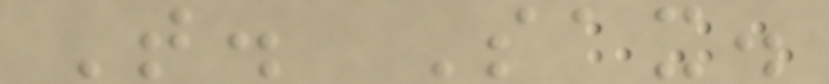T. Sax.
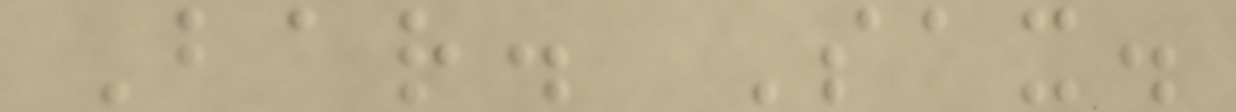Bar. Sax.
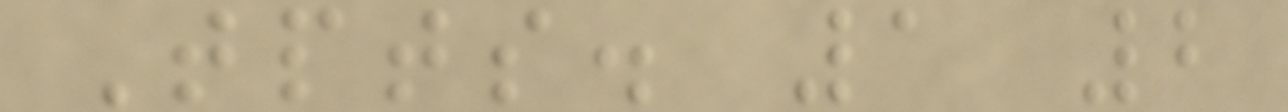Tpts. 1 2
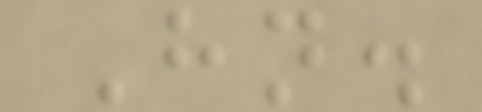Hn.
